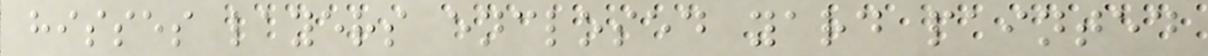hisses layers enclosed yard painted
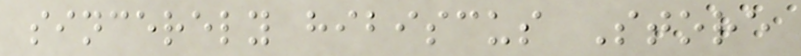sincerely hibiscus Store
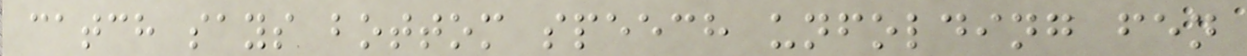catch says bottom speech unfolding fen
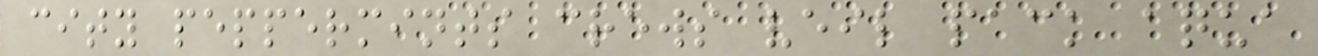city peppermints crews veil pack aqua
